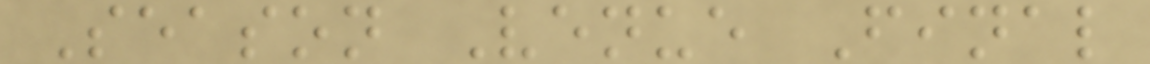Season Venue Final
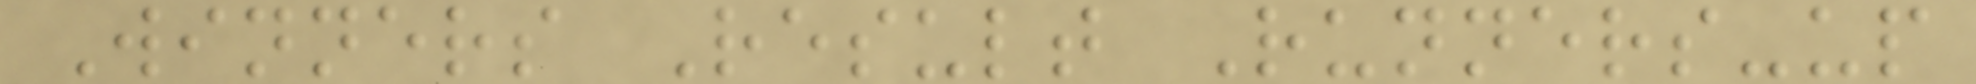Winners Result Runners-up
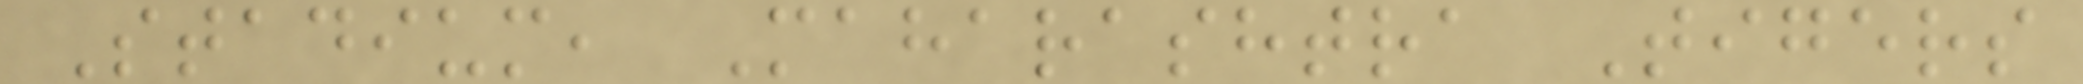Stadium, Maharashtra Tigers
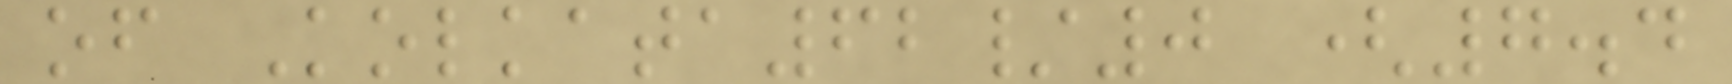of Kolkata62/0 (7.4
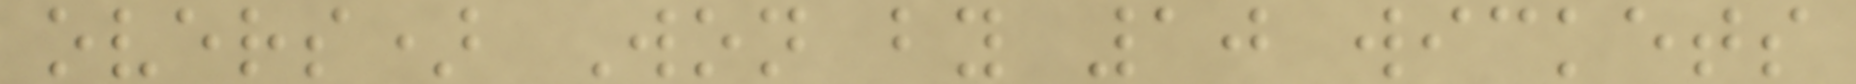overs) Won by 10 wickets
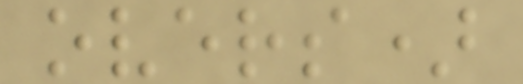overs)
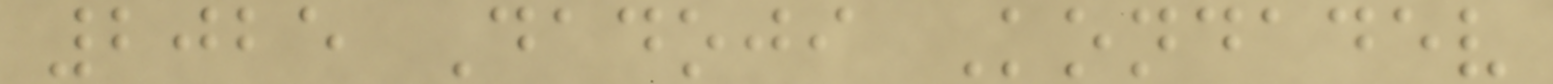2025 Dadoji Kondadev
